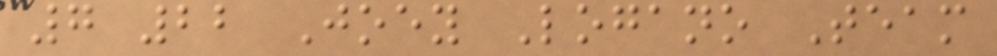7 22 Joey Logano Team
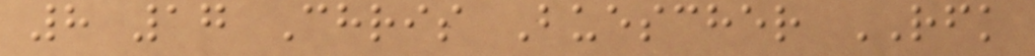8 17 Chris Buescher RFK
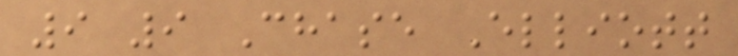9 9 Chase Elliott
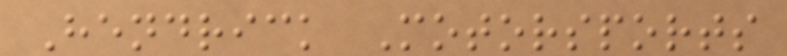Hendrick Motorsports
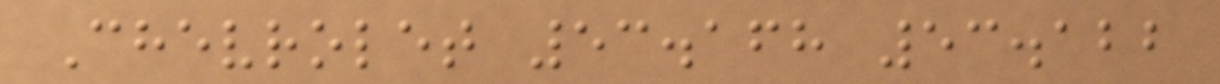Chevrolet 53.168 53.122
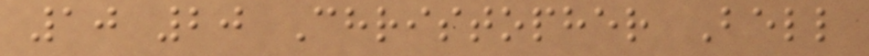10 20 Christopher Bell
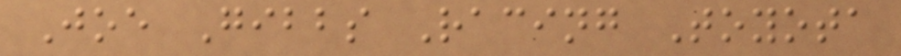Joe Gibbs Racing Toyota
